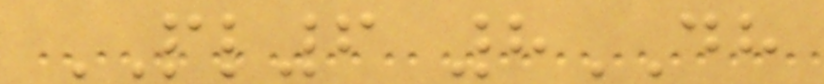PL6 8DH
